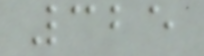325
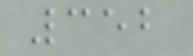352
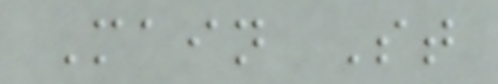Main St
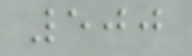500
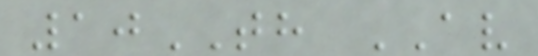10TH AV
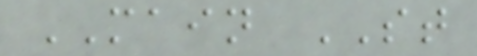MAIN ST
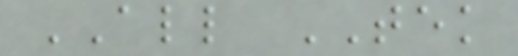ALL TEK
